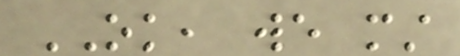OK, we must
